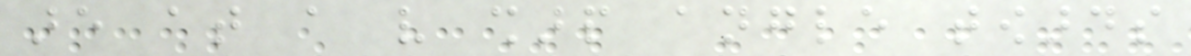are at a very sharp angle towards
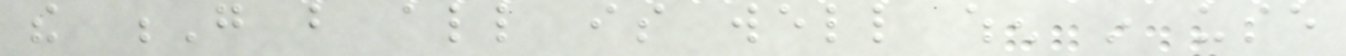the G but all is well when in use
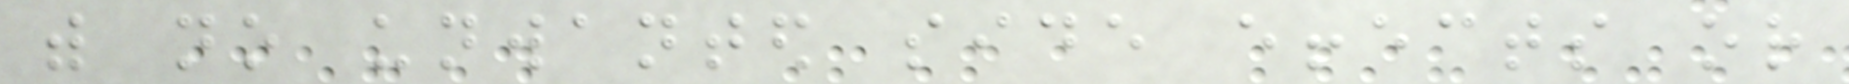with no unwanted side effects or
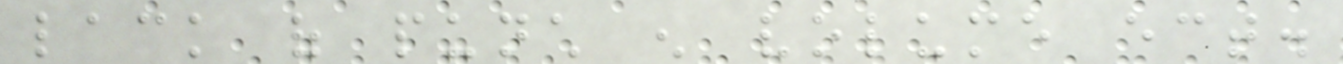lack of punch enough volume ect.
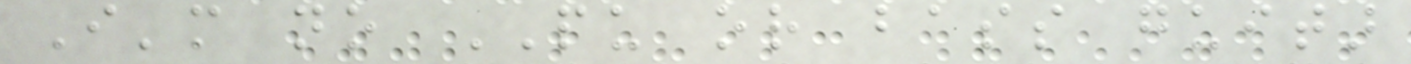I'm no PU or bass guitar
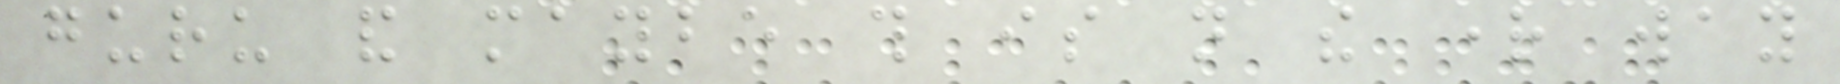guru and maybe this is not the right way
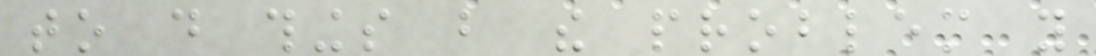to do things but the problem you
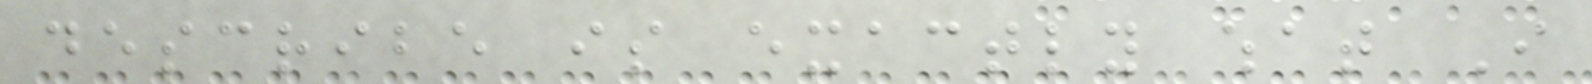describe is exactly what I
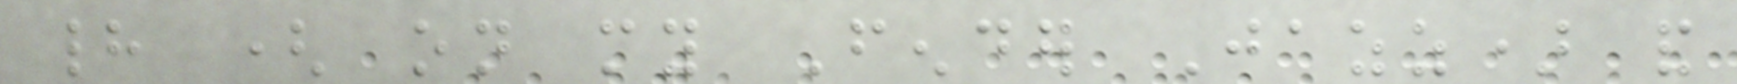had ( on my Fender Jazz) and
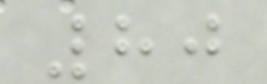80
